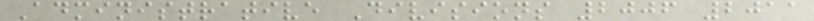Administrative Divisions 2006 2011
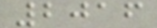2016
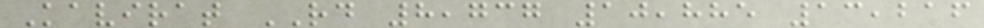Kavirat RD 8,737 10,885 13,216
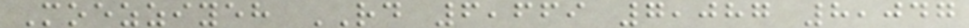Moezziyeh RD 6,669 7,087 8,047
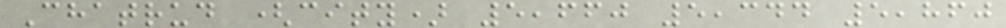Chatrud (city) 5,660 5,344 5,860
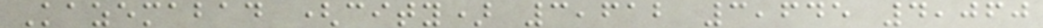Kazemabad (city) 3,612 3,645 4,060
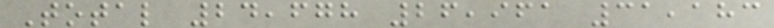Total 24,678 26,961 31,183
